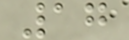17
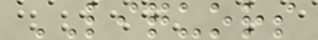LIQUORS
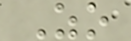Zo
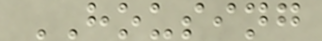HOUSING
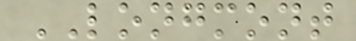LONGMONT
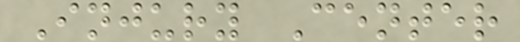Injury Center
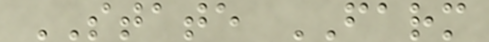STATE FARM
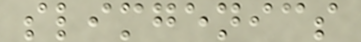slimgenics
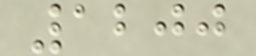1200
